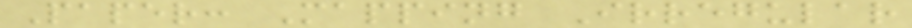Paper: Mapping Irregular
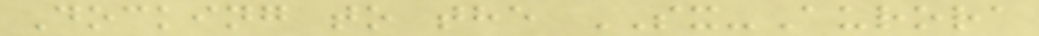Docking to the SX-Aurora
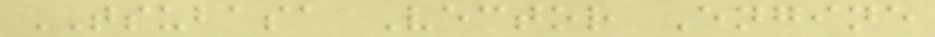TSUBASA Vector Engine
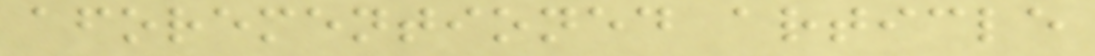aforementioned article
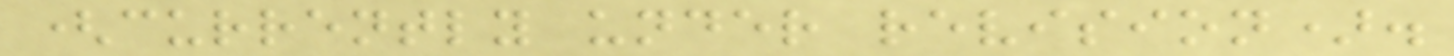(currently under revision).
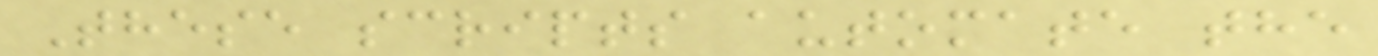These scripts automate the
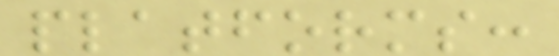platforms:
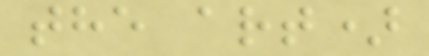the art)
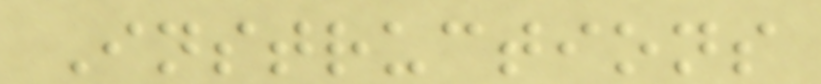Instructions
